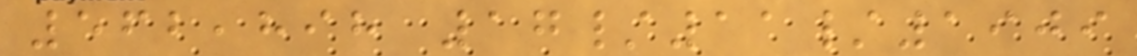562,898 17/11/1909
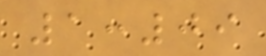1:09
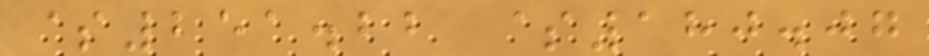$251.22 $180.07
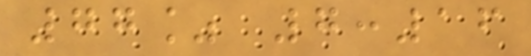77% 7:16
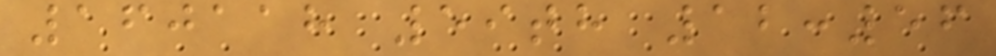160118 59th 12:56
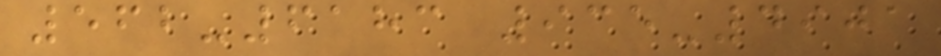562-6183 935-4901
